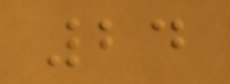24
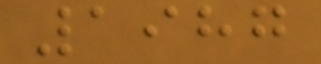1987
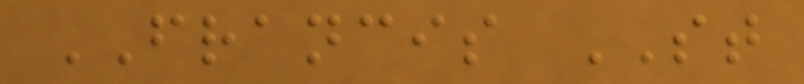FRANCIS ST
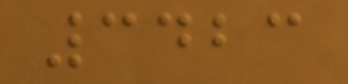3423
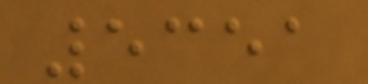5351
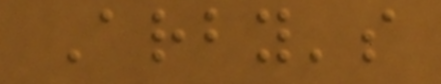Arby's
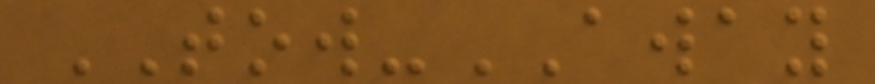TOW-AWAY
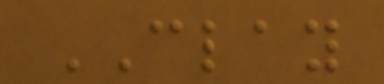CLAY
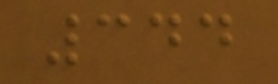344
